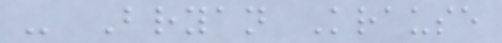- Bryan Krause
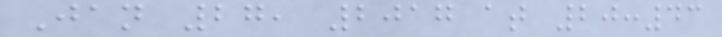Jan 27, 2017 at 20:43
